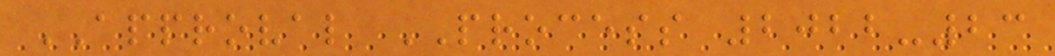APPROVAL PROCESS 2022-23
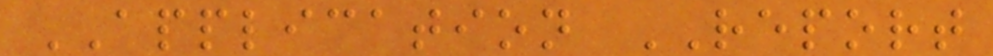APPLICATION REPORT
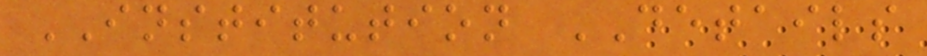INSTITUTION DETAILS
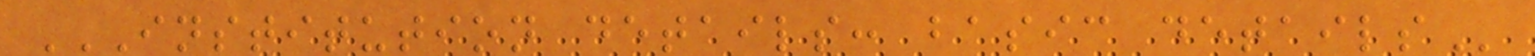INSTITUTION DETAILS: BASIC DETAILS
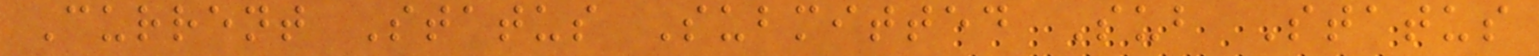Current Status Submitted Sub Status
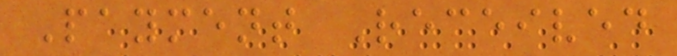Payment Received
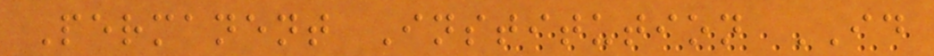Permanent Institution ID
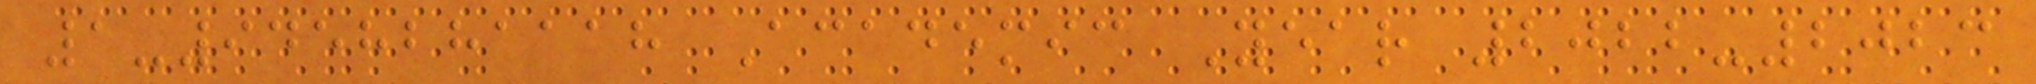1-9458281118 Academic Year 2022-2023
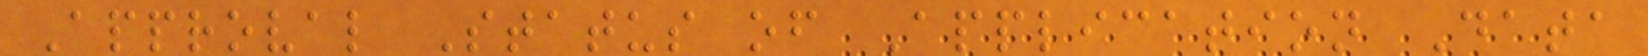Approval Status of Application Data
